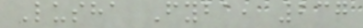Lusha Fyba, 237
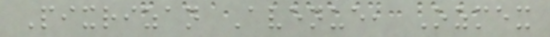Pixrizan Avenue, Ozmex
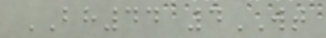BH44 4WT
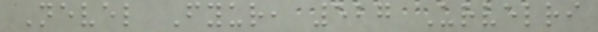Nevel Fyur, 527 Urvelri
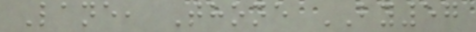Lane, Thone BY57
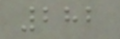282
